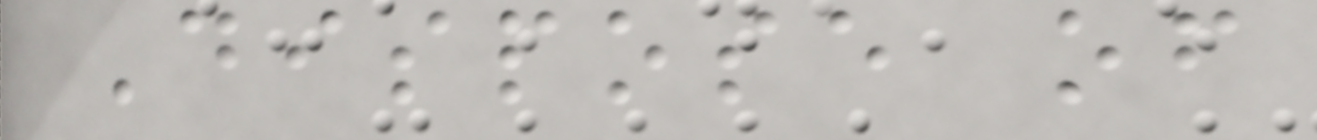Dispose of
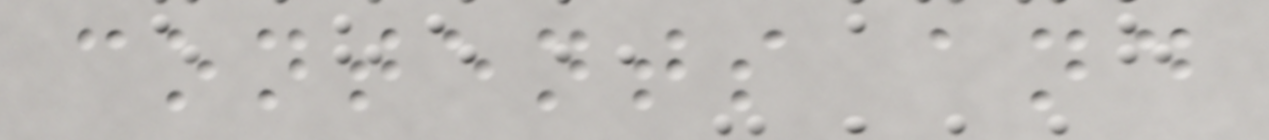contents and
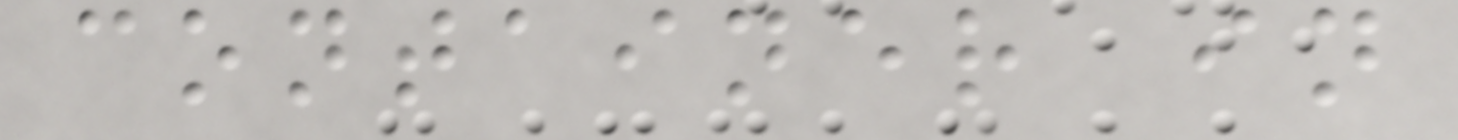container in
